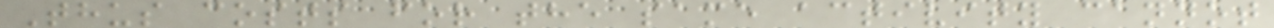Thus costs for the same activity cannot
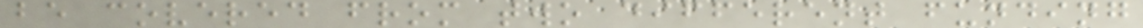be covered from two different funding
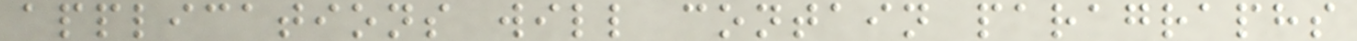applications will contain paragraphs
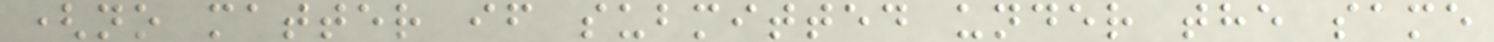(no matter if submitted under the same
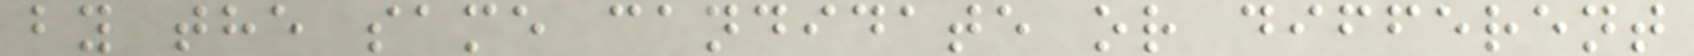by the same candidate or different
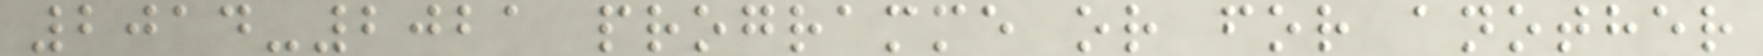2014-2021 programme or for another
